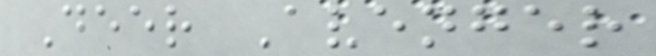Deer Avenger
